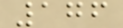176
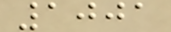1001
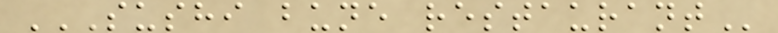SUSHI BUNE RESTAURANT
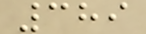389
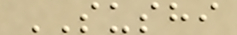SUSHI
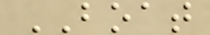BOAT
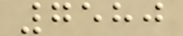7580
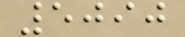5090
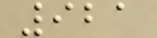921
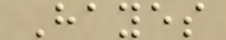Hayes
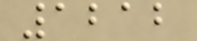1212
